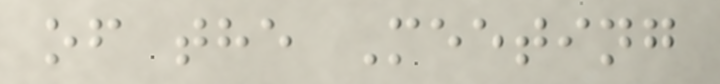of the Meeting
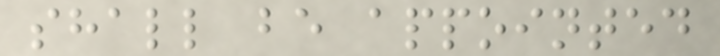shall be appointed
